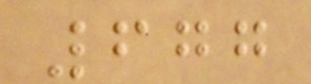677
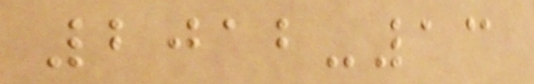2012-13
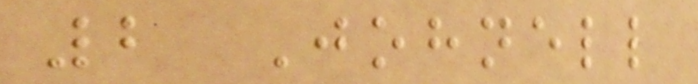2 Johnell
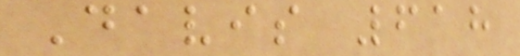Davis 618
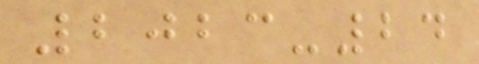2023-24
